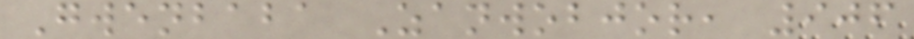Gwenbaba Zanwobjor, 906
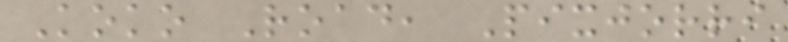Koko Road, Pixjorri
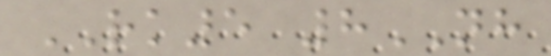RK5 8NH
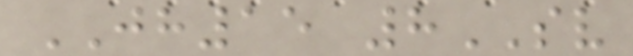JH15 8SV
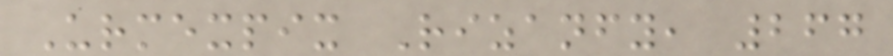Urmexpix Rizanfy, 267
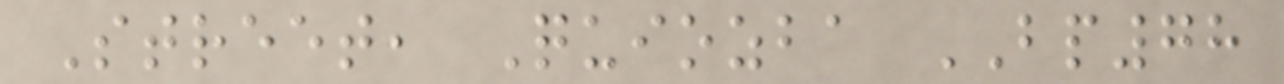Street, Quiozba BP78
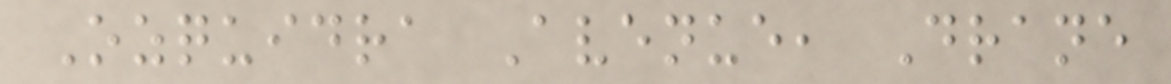Ozquidra Avenue, Drane
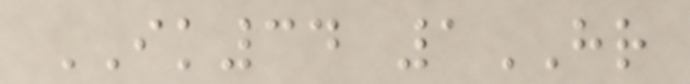IK34 1HR
